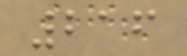216
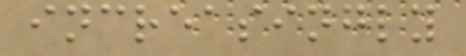increasingly
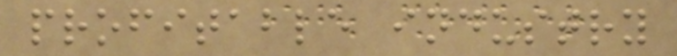profitable industry
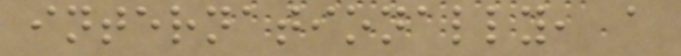internationally, a
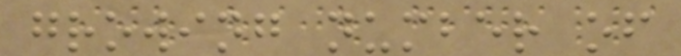growing number of
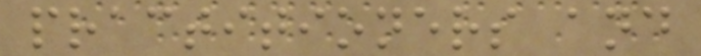practitioners and
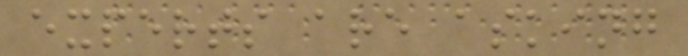experts are asking
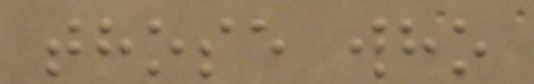those who
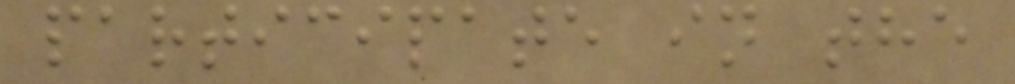participate in the
